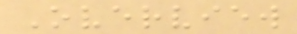Overview
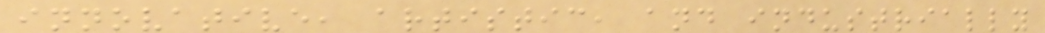innovative, artistic, and industrially
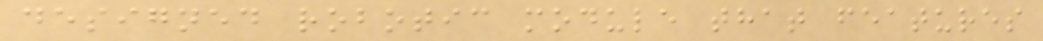designed robotic module that features
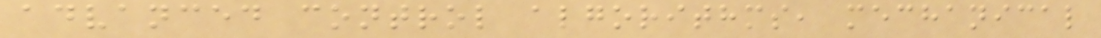advanced control algorithms, mechanical
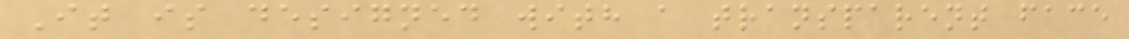It is designed with a transparent face
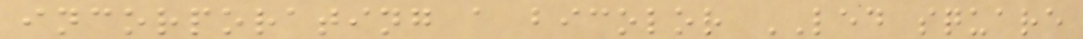incorporating a bicolor LED square
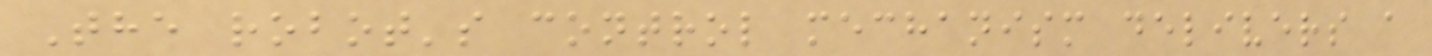The robot's control mechanism delivers a
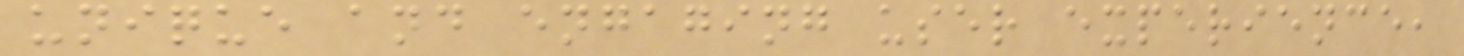unique and engaging user experience,
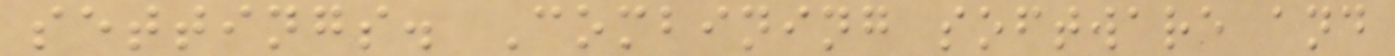settings. Combining software and
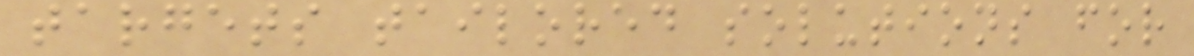targets tailored solutions for
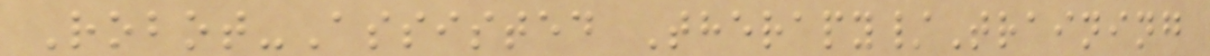Robot-Assisted Therapy/Training
